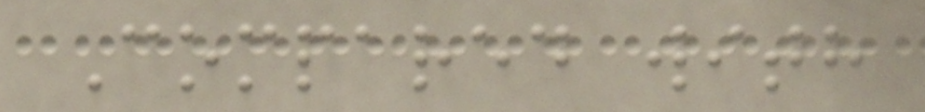Compared with
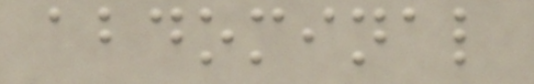abdominal
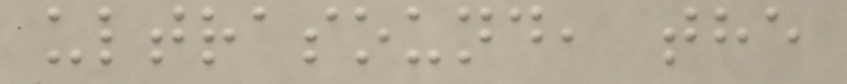ultrasound, the
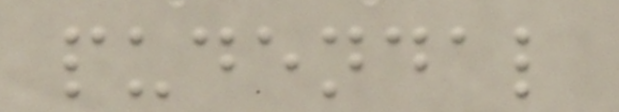pudendal
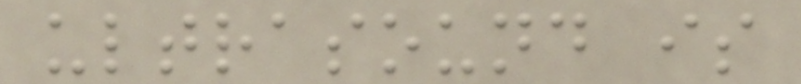ultrasound is
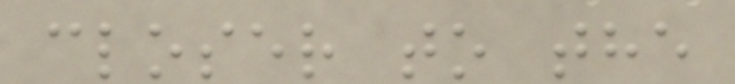closer to the
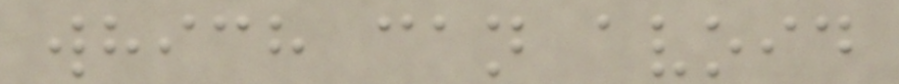which can avoid
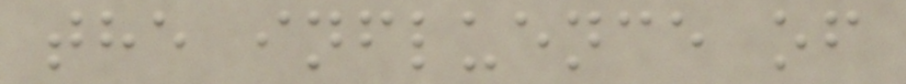the influence of
